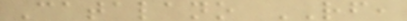Catalano RF,
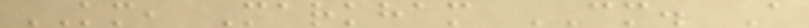KM, Markham CM. A
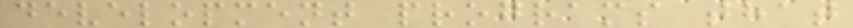development programs that
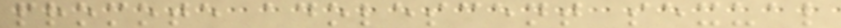promote adolescent sexual
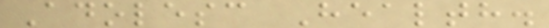Adolesc Health.
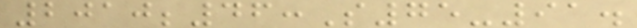2010;46:S75-91.
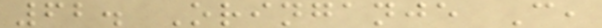62. Oringanje C,
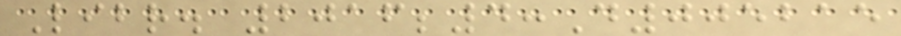Libr. 2016;4:D005215
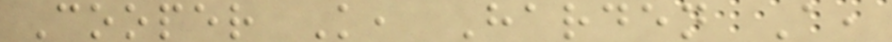Cooper K, Harden A,
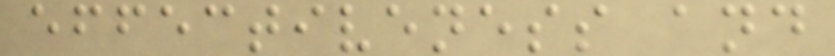effectiveness and
